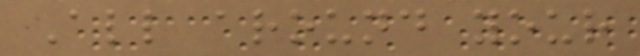All around your
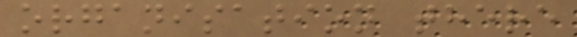organisation there
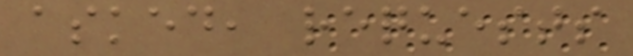asked, requests
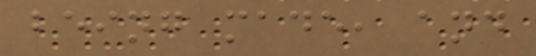being made, and
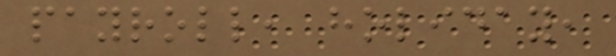payroll, holiday,
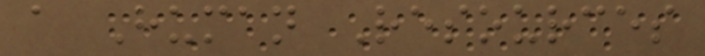a Human Resources
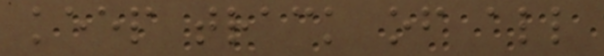keep track of all
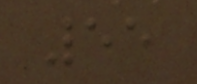55
